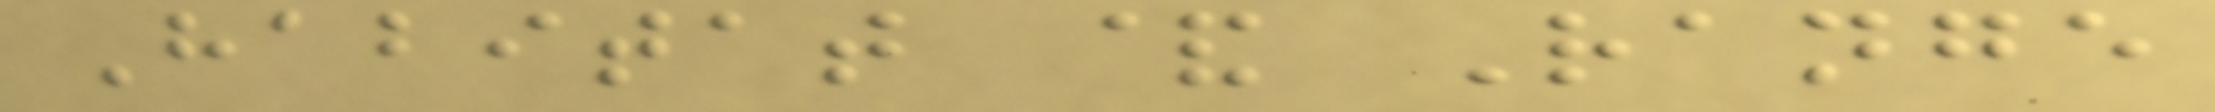Habitat & Range
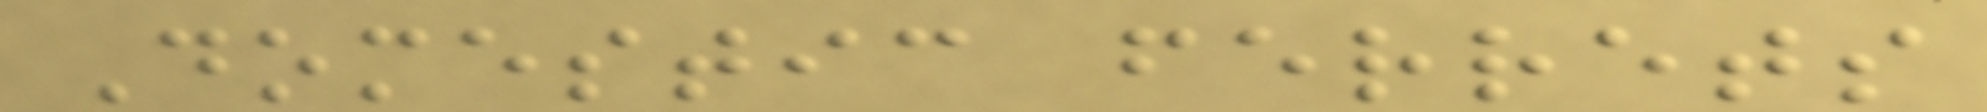Domestic ferrets
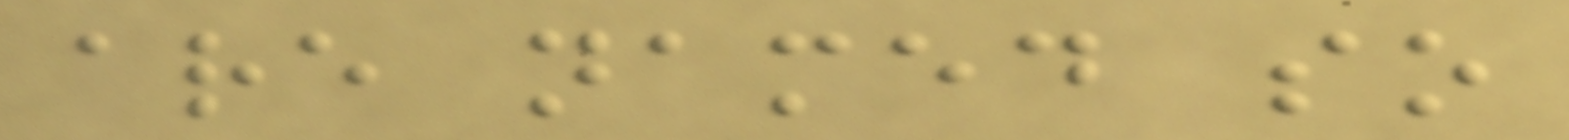are named so
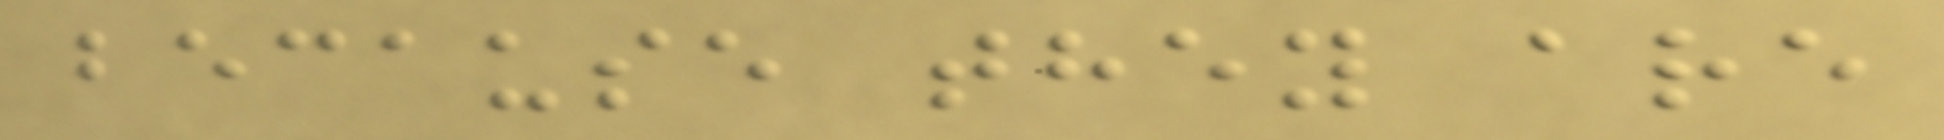because they are
